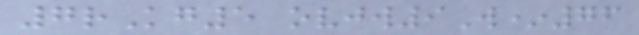7rKg5 ovjw9W*76
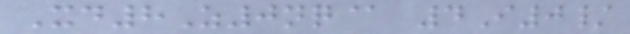Xd8Z0nq@ 4I0/
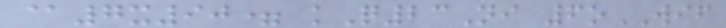@7x90= kQ23Ni 6oWIF
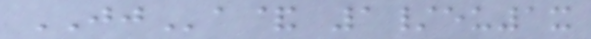JJa& 1/eu1x
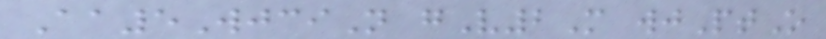Aa5WjciN gV2M wjPtO
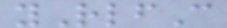yRlfC
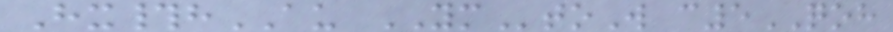Hx#hAU YMtoW c5QOH
